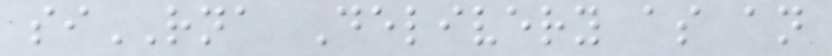siRNA Delivery as an
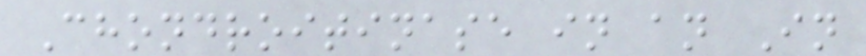Chondroitinase in an In
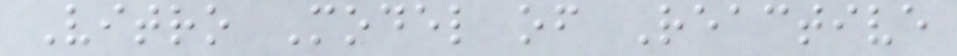Vitro Model of Reactive
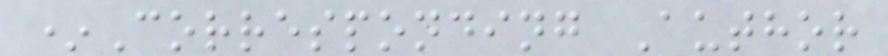*Corresponding Author
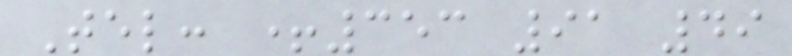Tel: +353 91 49
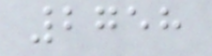2758
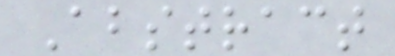Abstract
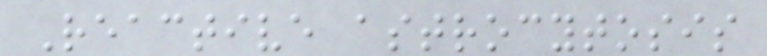Reactive astrocytosis
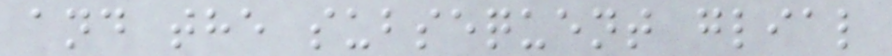and the subsequent glial
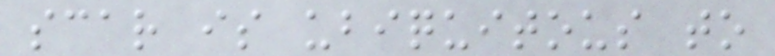scar is ubiquitous to
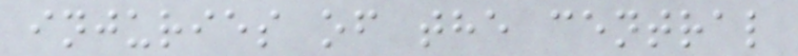injuries of the central
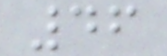46
